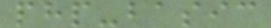php-basic
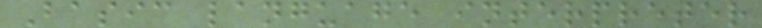Basic language interpreter
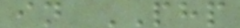in PHP
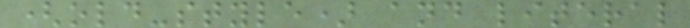(old-style) and literal
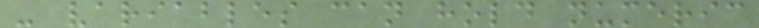- variables can hold numeric
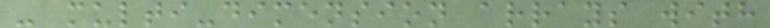- multi-dimension arrays with
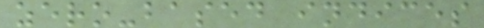zero-based indices
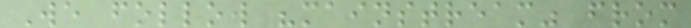We follow "mainstream" from
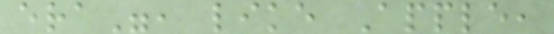era", like Apple,
